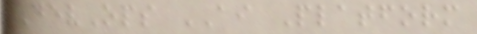DevOps AI Platform
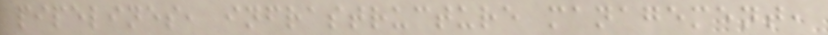pipelines, infrastructure management,
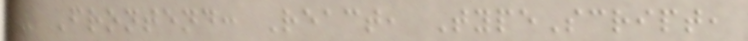- Frontend: React, TypeScript,
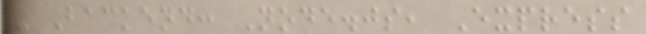- Backend: Node.js, Express
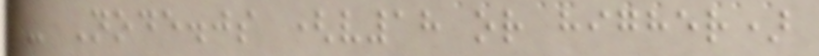- Node.js (v18 or higher)
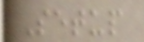Setup
